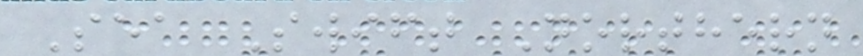Sea Swift Northern
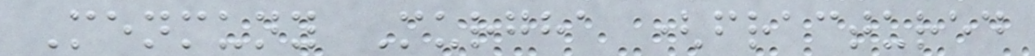Menmuny Murgha (fractured
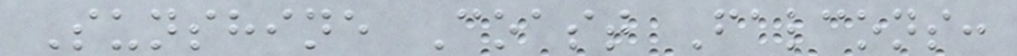Sunshine Coast Falcons:
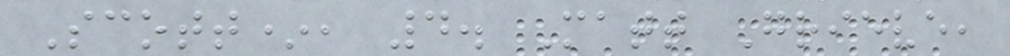Scott*, 4. Matt Grieve,
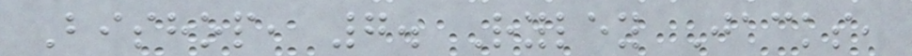Bishop, 7. Ryley Jacks,
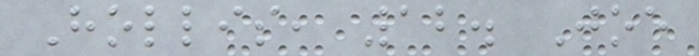Hollis, 12. Joe
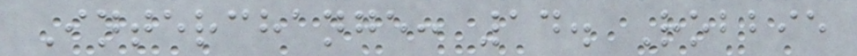Interchange: 14. Robbie
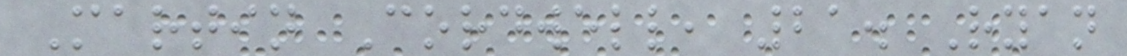Martin Cordwell, 21. Ryan
